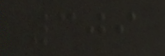309
